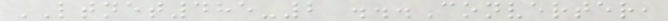LTNET485-2 ...Converter,
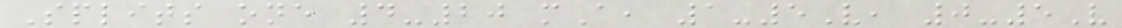Splits one 4-20 mA, 1-5V, 0-5V
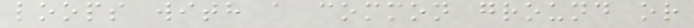loops with a common ground or
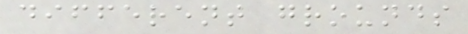different grounds
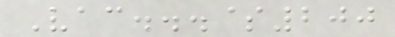Vac...$200
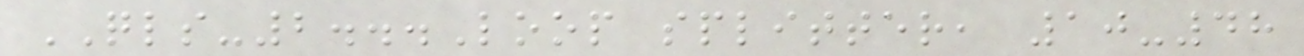QLS-2...Loop splitter, 10-48
